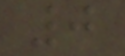0
